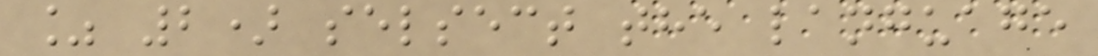% 2) selsect the language
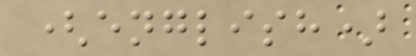(english)
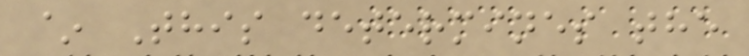~ This determines the
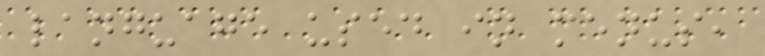language used in menus,
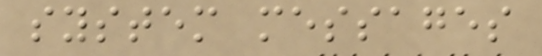system messages
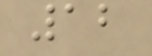12
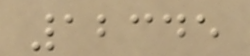12345
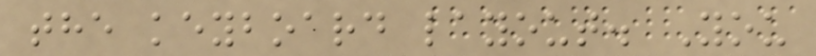the keyboard layout. You
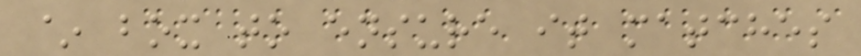~ box to ensure it matches
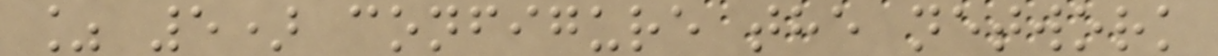% 5) configure the network
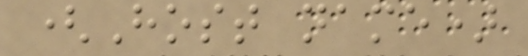(Host name)
